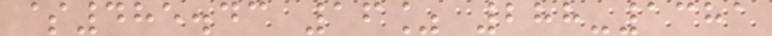$485.43 16% 288-1381
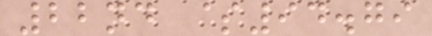22nd $94.79
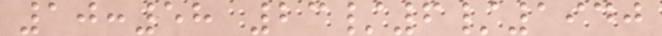10:58 23/6/1940
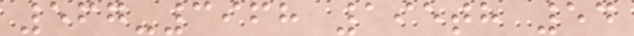567-3968 195th 54
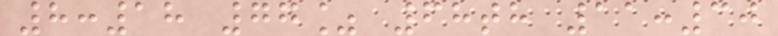8:18 77% 68th 11:30
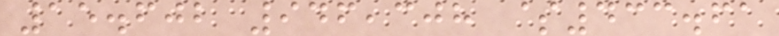15.602 946,308 $433.61
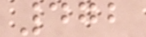472
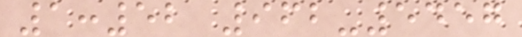1:52 962-5457
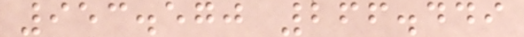953.570 266.449
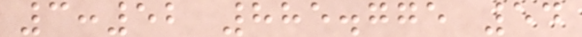3:52 885.775 54
